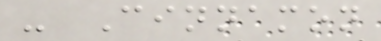- Cinnamon
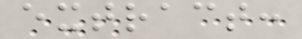extract:
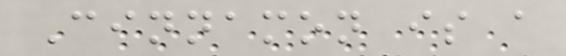Cinnamon is a
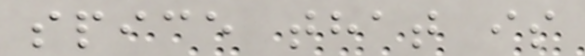spice that is
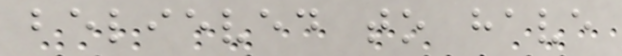believed to have
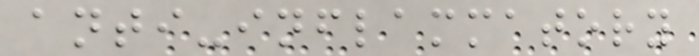anti-inflammatory
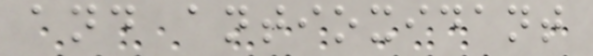and antioxidant
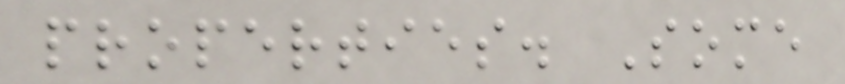properties. Some
